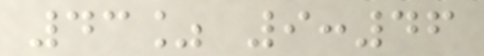43% 9:46
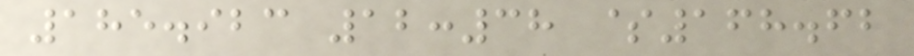185.923 12:38 $168.62
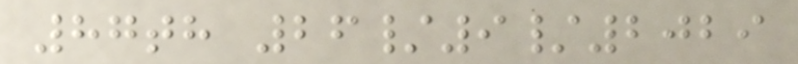87th 26/9/2029
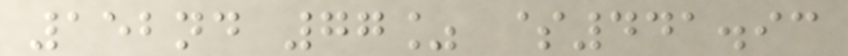152nd 77% $441.93
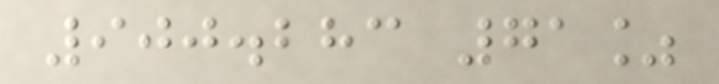900.283 71%
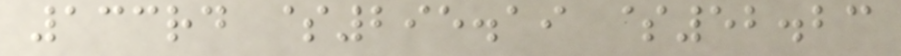133rd $295.19 $52.23
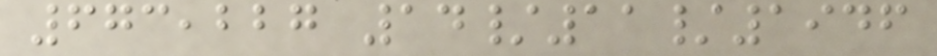673,227 14/11/1946
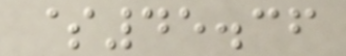$45.36
